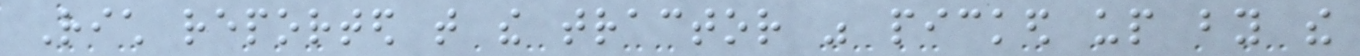Rich reported that the tractor was picked up by the
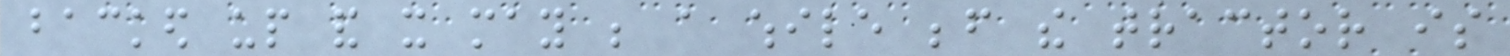backed up and it may be a while before the tractor is
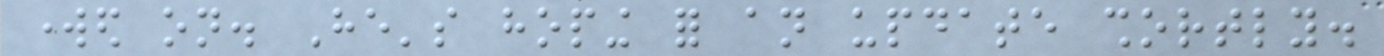worked on. He's hoping for an update shortly.
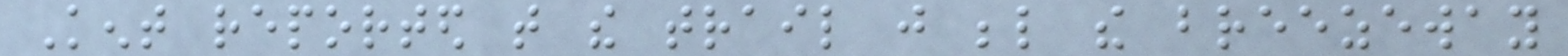Kent reported that the trail just below the breezeway
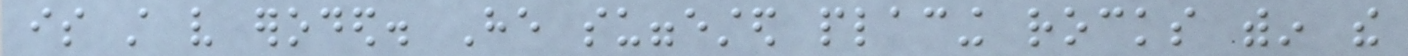is still very eroded. He suggested placing rocks within the
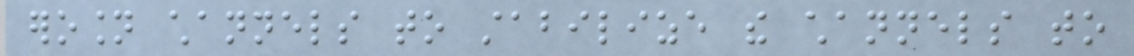erosion channels to stabilize the channels to
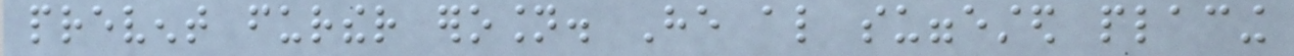prevent further erosion. He also suggested placing
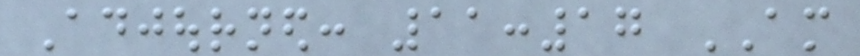Adjourned: 11:17 AM
